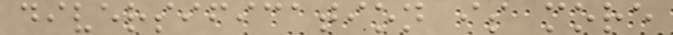diversification is more
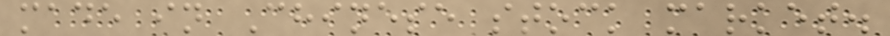made in Chinese stock market.
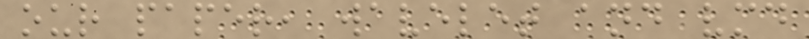our paper, wavelet and vmd
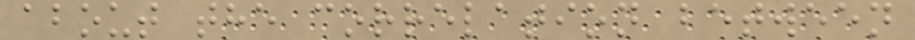about the correlation between
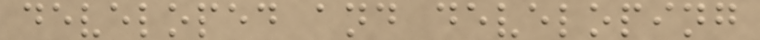developed and developing
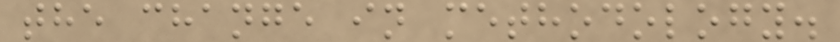the change in methodology.
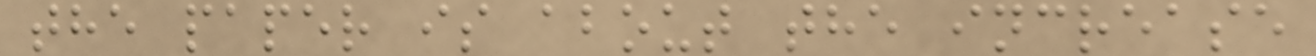the paper is about the increase
